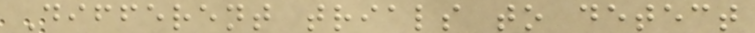Different trials to detect
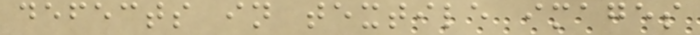defects in textile images
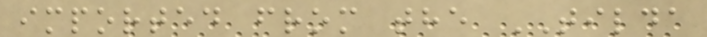imported from the TILDA
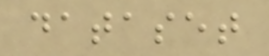dataset
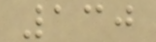130
